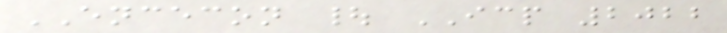ENCECON | ICP 2022
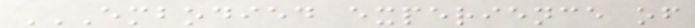EMBODIED EXPERIENCE OF
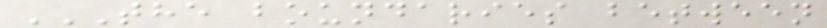THE BOUNDARIES BETWEEN
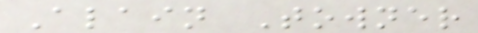Alain Towner
